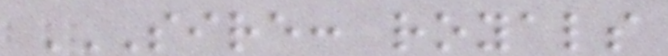SIRE: ROYALS
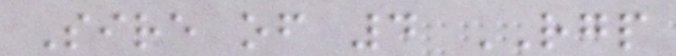Sire of 4 RGP
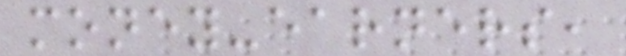money-earners,
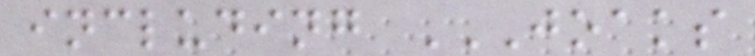including JOAKS
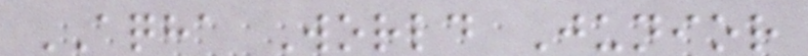AQHA World Junior
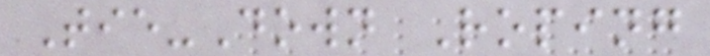Tie-Down Roping
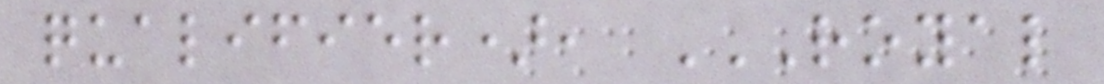qualifier), ROYAL
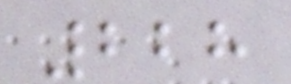228
